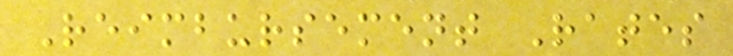Reimbursement Rates
